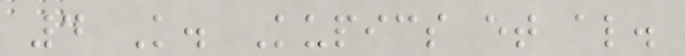4 K. Kupics et al.
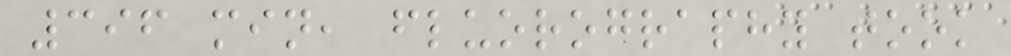396 min, fluorography took
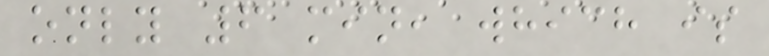only 6 min, which is
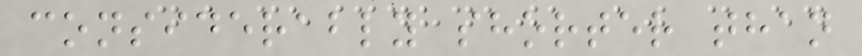considerably shorter than
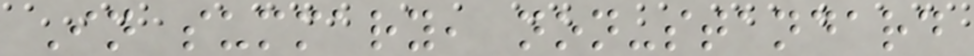In summary, non-standard
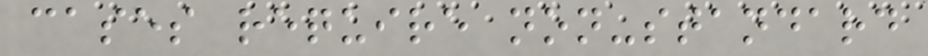cases require non-standard
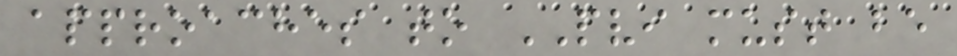approaches to PVI must be
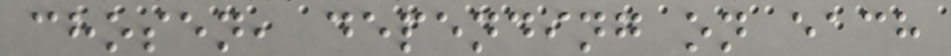chosen, depending on each
